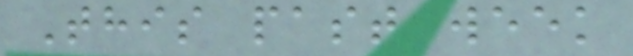This past week
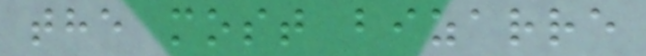the most bizarre
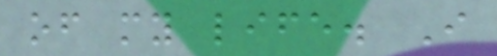of my life. I
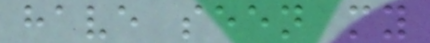have seen my
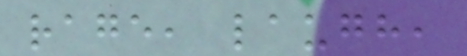rage, laugh,
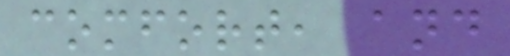comfort, and
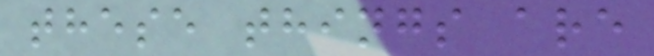these things are
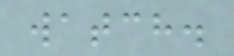watch.
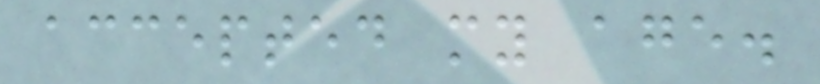accepted my age.
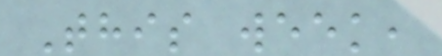This week,
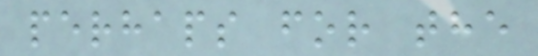perhaps for the
